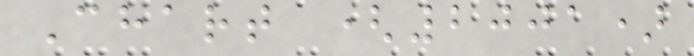Chart (2001)
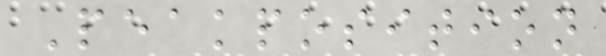Peakposition
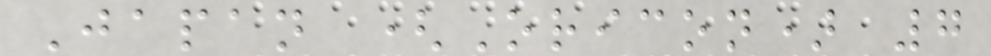Japan (Oricon) 7
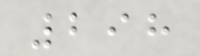298
